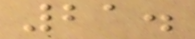21.
